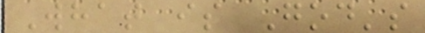What is God's
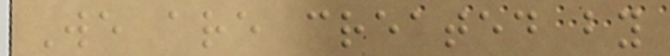We are created by
